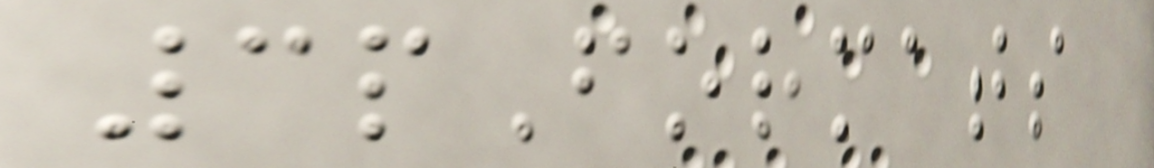3pFormats
